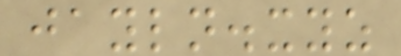jayln.xyz
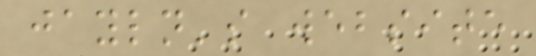jayln's website
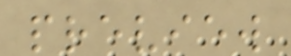preview
